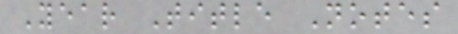Year Title Notes
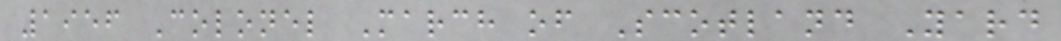1956 Colonel March of Scotland Yard
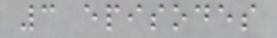3 episodes
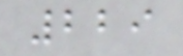229
